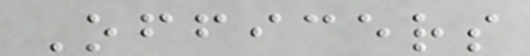Officers
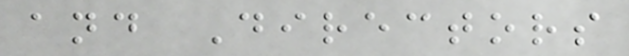and Directors
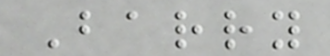Barry
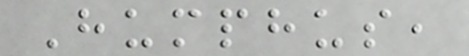Humphus,
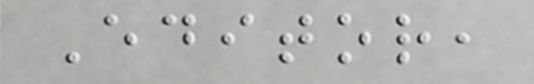Editor,
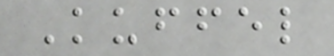Kuffel
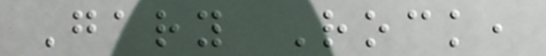Gary Rock,
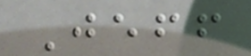Jeff
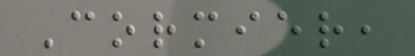Cormier,
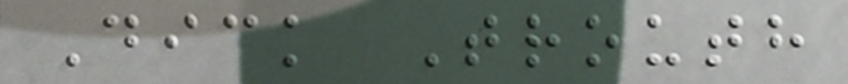Dick Trouth
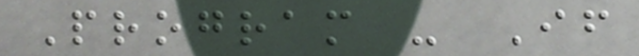Program - If
